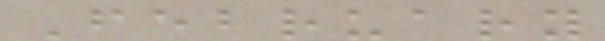February
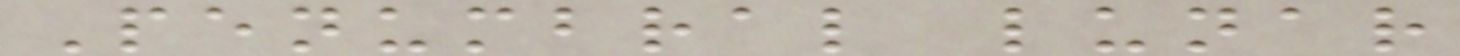Penumbral lunar
